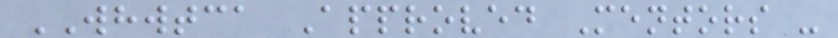WHWTCA Approved Mentors -
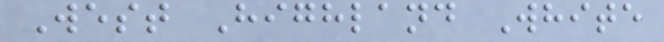West Highland White
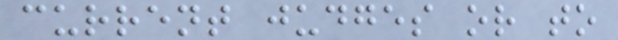current judges or to
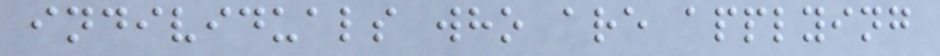individuals who are applying
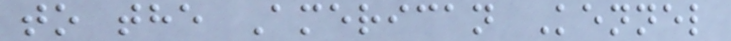to the American Kennel
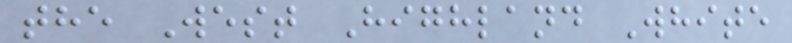the West Highland White
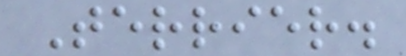Terrier.
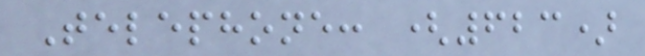Telephone: (623)
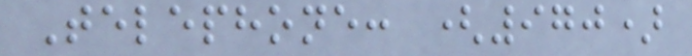Telephone: (970)
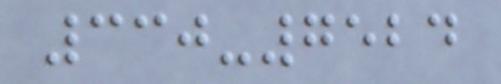330-7524
